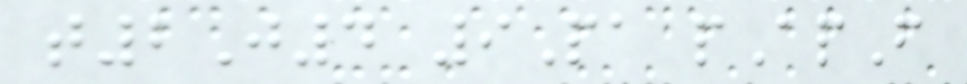t2J4 9Pa pApF
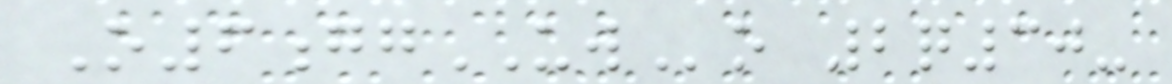O6ggUWo 2q30-
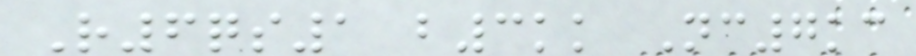R6qs1 b3kk Nc7kc
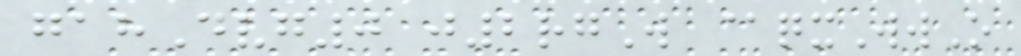gahDvg0 j2rgW @qxWwO
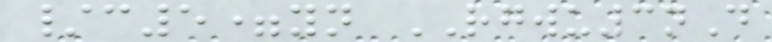/c5=yn RGWU3nD
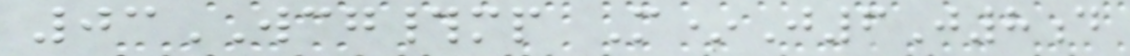03WCG#mp M*J6J8d
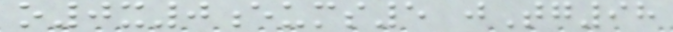o0x0eums5 jTg98
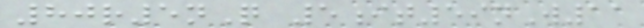80r5nQ 5it59nW11
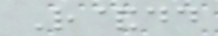R&dd
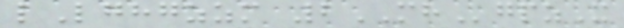lLghgzzm 2MHgpzX
